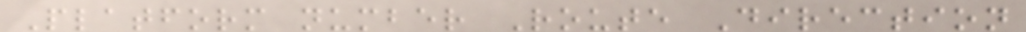Platform number Route Direction
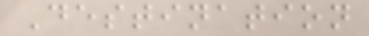Destination
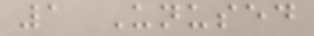1 Unused
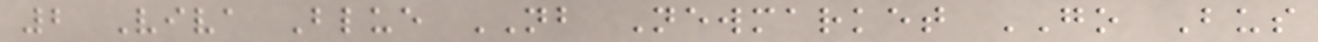2 Viva Blue NB Newmarket GO Bus
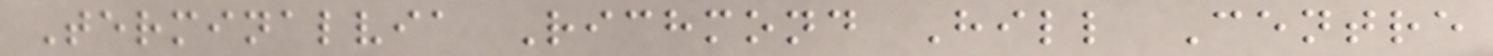Terminalvia Richmond Hill Centre
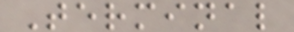Terminal
